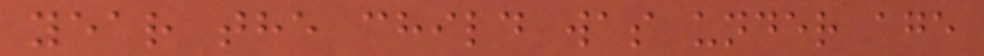year the child was under age
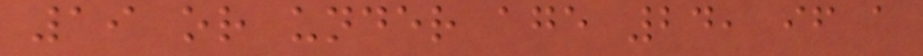19 or under age 24, if a
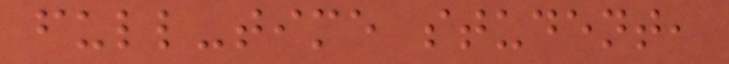full-time student,
